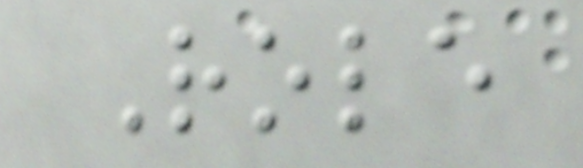Role
